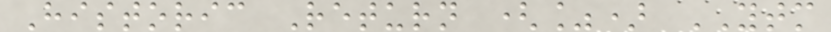Historic Return (%) YTM
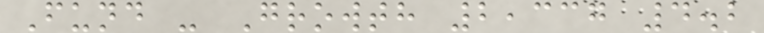Fund - Growth 2,337 4.2
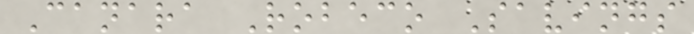Canara Robeco Savings
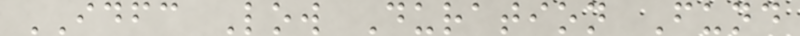IDFC Low Duration Fund
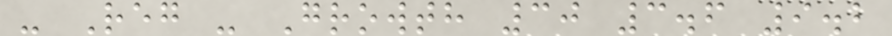- Reg - Growth 30 3.6 9.2
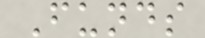Funds
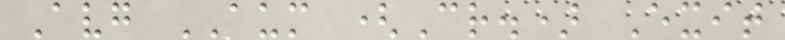Avg AUM (Cr.) Exit
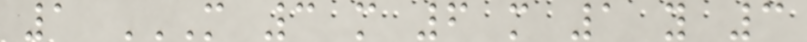1 M 3 M 6 M 1 Y 3
